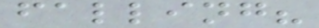falling?
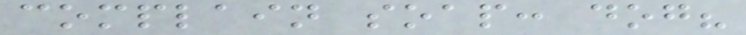complain soap: dog?
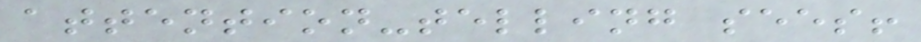attention-telling sees!
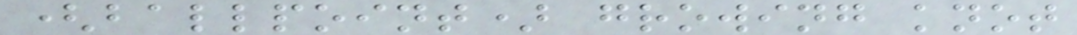(ballpoint) growing knot
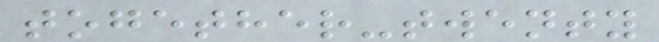together-twenty
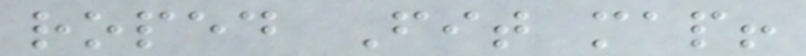roped Fit map!
